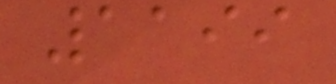1199
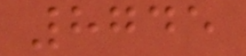8745
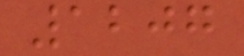1207
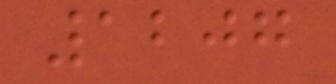1207
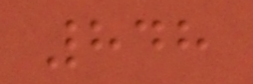848
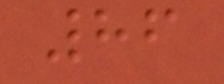86
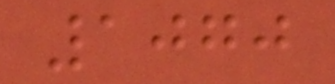1070
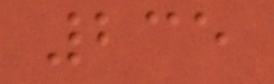235
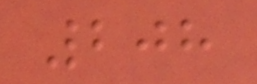208
